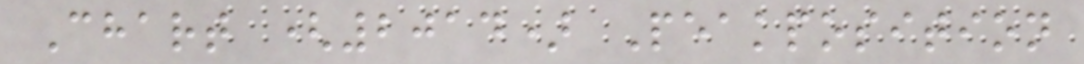Chart (2014) Peakposition
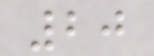20
